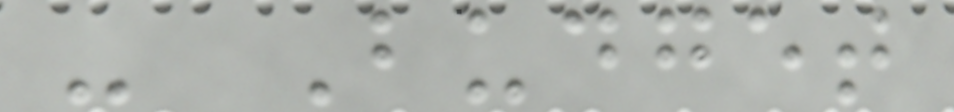- Budget
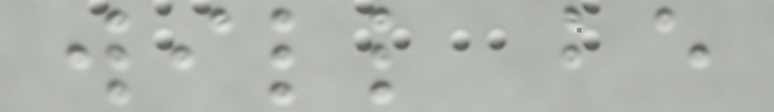will be
